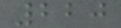220
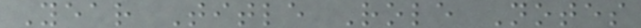Year Title Role Notes
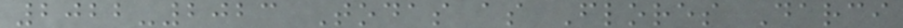2022-2023 Todas as Flores Darci
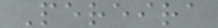Pereira
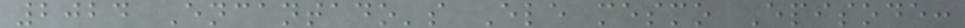2024 Encantado's Ele mesmo Episode:
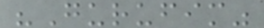"Gurufim"
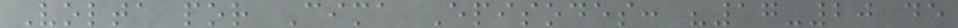Volta por Cima Episodes: "17-20 de
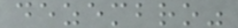dezembro"
